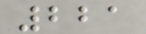221
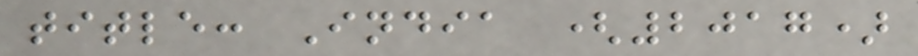title: India (2017)
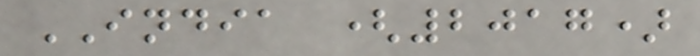INDIA (2017)
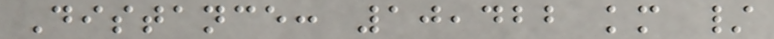Distance: 10,422 km /
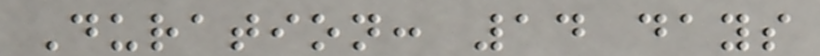Duration: 14 days
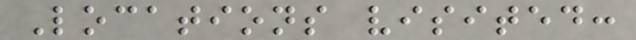Locations visited:
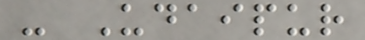- Udaipur
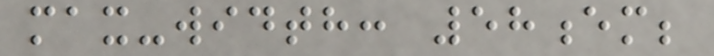max-width: 58em;
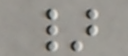}
